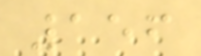156
